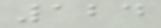124
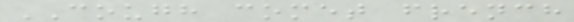COUGH comet french
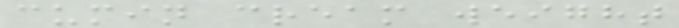cumin cream weight
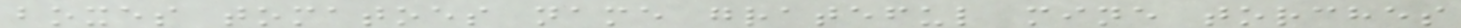boxes tomatoes name grateful mine torches
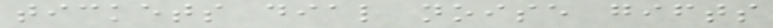tickets dial noise gifts
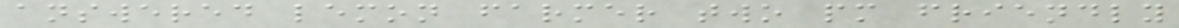answered lemon farmer two pm friendly
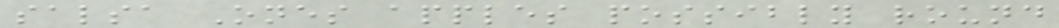salsa Ones apples possibly round
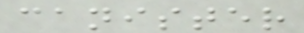canister
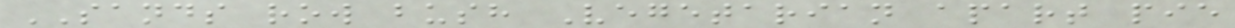SANDS row bush Vegetarian apart pie
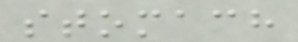stomach
